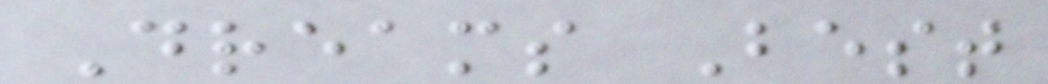Dreams Best
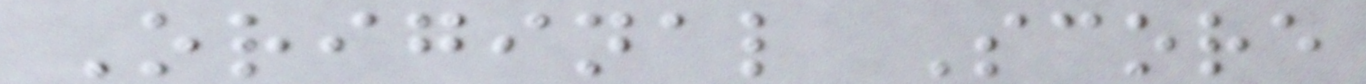Original Score
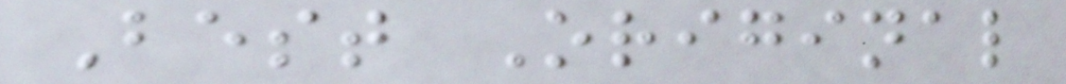Best Original
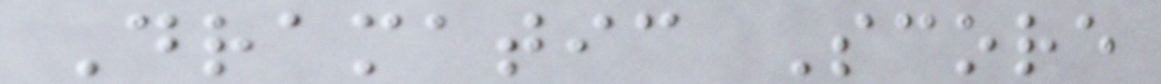Dramatic Score
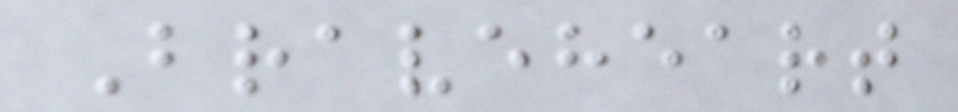Braveheart
